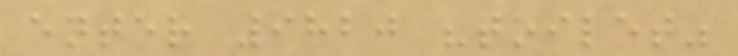enter 9820 "toilet"
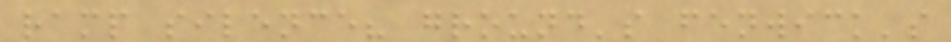ramp silence? ground's fenwick's
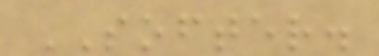SOFTER.
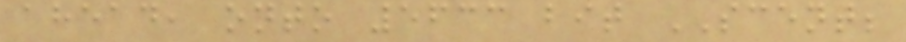ahead, onto 5633 bit SCENT;
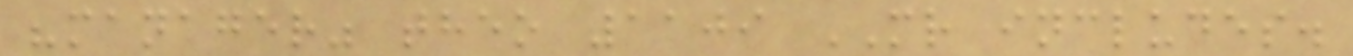"manager" theo 1109 MR includes.
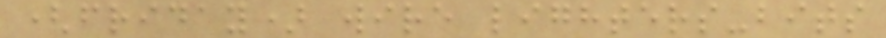(friday) wire lighters-bits
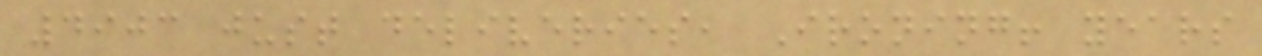4903 just deliveries, Ironing! years
